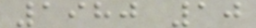1980 10
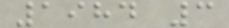1984 3
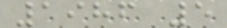1986 5
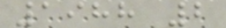1988 2
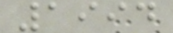1994
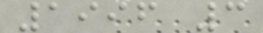1996 3
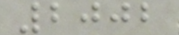2002
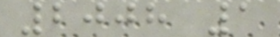2008 1
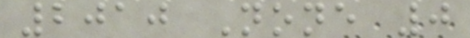2010 None 0
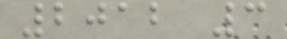2012 3
